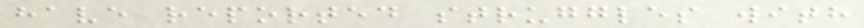have reported struggles with
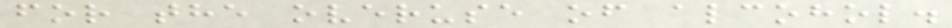for the overuse of alcohol.
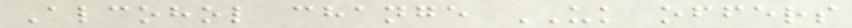Alcohol change UK offers
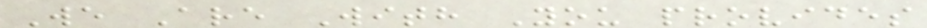We Are With You provides
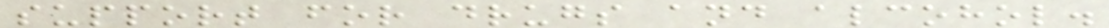support for drugs and alcohol.
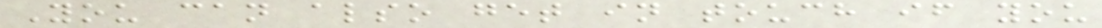You can also get in touch if you
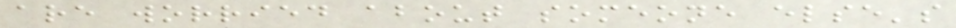are worried about someone else's
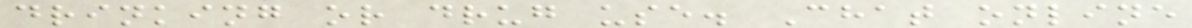drinking or drug use. Chat online
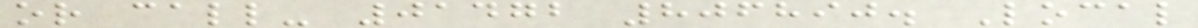or call- 01472 806890. Local
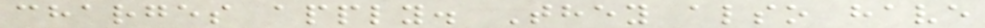charges apply. They also have
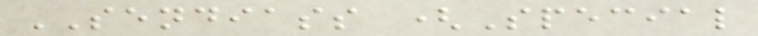SENDIASS (Special
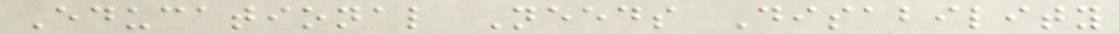Educational Needs Disability
